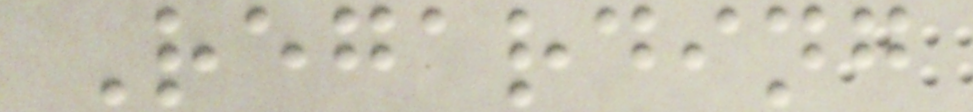Regarding
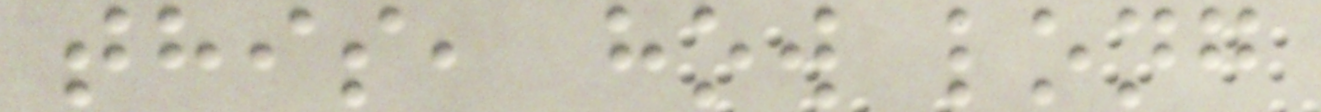this, how long
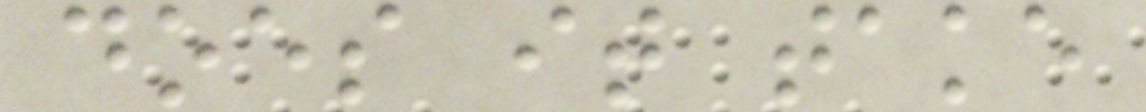does it take
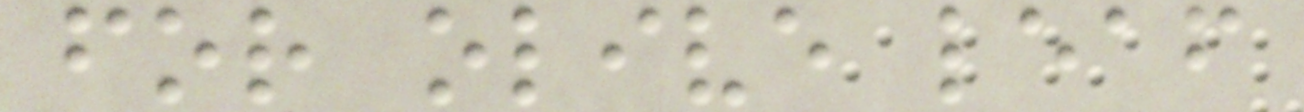for olive leaf
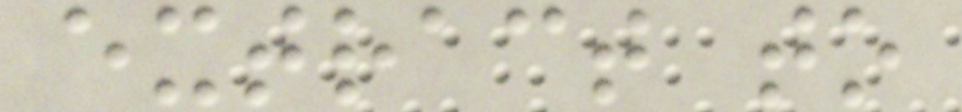extract to
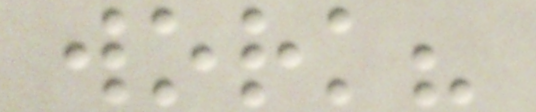work?
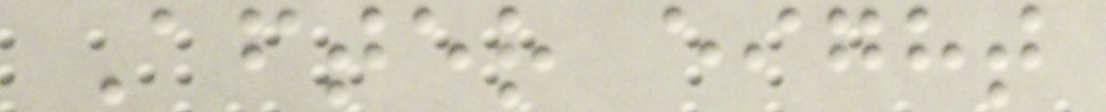After eight
